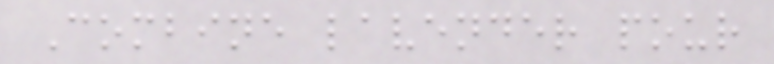Combine lavender pour
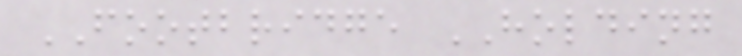FOOTBRIDGE HOLDING
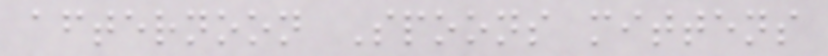afternoon Spoons mittens
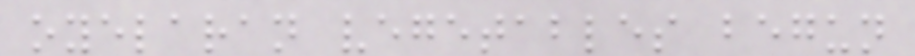oyelaran vegetables begun
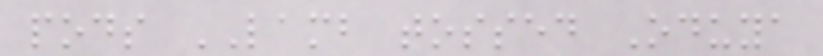pods LAMB tossed Oduya
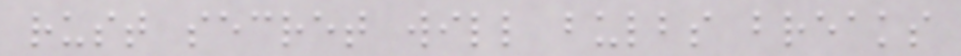rust secret will bulbs breaks
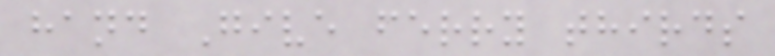hand Give ferry thirds
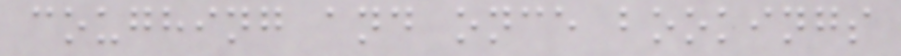coughing and once bookings
